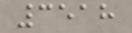3518
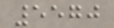5570
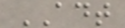ADT
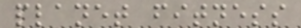planet fitness
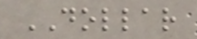DOLLAR
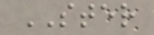STER
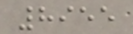8955
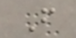F
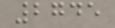2745
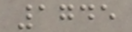1745
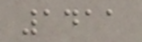1411
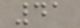41
